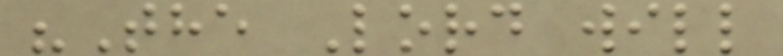"The Lord will
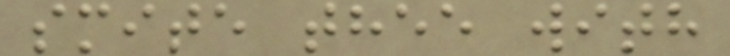smite thee with
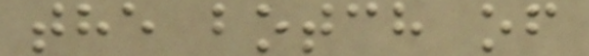the botch of
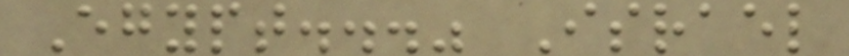Egypt..." Israel
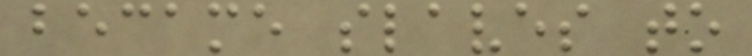became slaves to
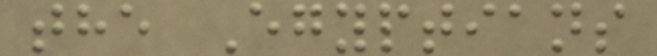the Egyptians
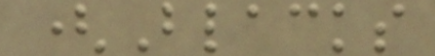(Blacks
